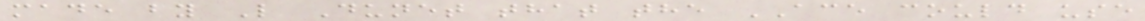made by L Dunet that the ACE could use
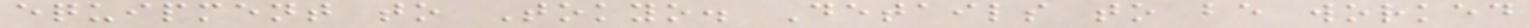equipment to Tokyo. Details to be worked
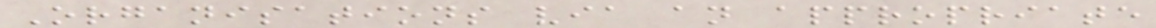Organisations via an appropriate
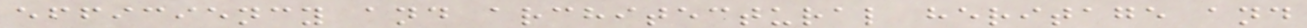efficiency and architectural heritage and
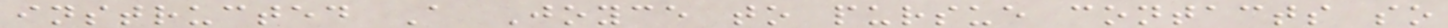instructed A Joyce to pursue contacts so
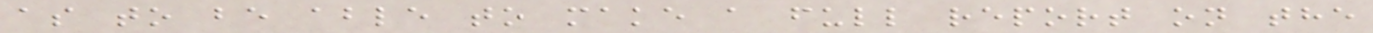as to be able to make a full report on the
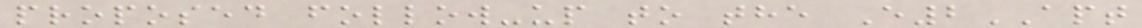proposed follow-up to the E2APT
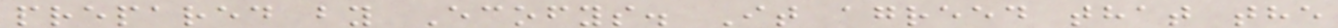prepared by Ecofys. It agreed that the
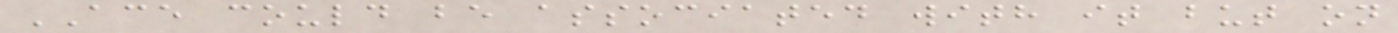ACE could be associated with it but on
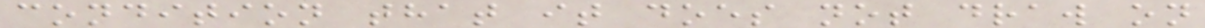condition that it does not draw on
